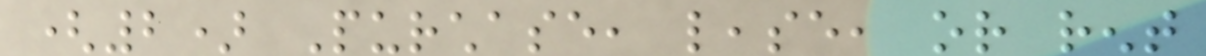(2) Purchase, lease, or rent
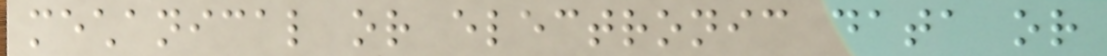mechanical or electronic data or
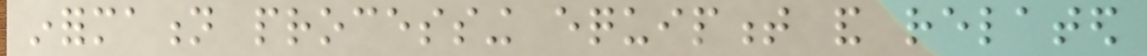information processing equipment and related
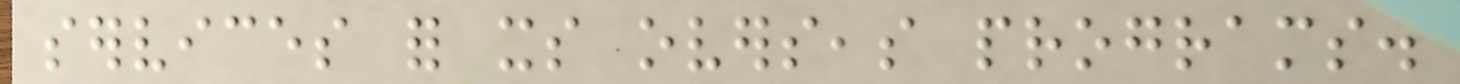services for its overseas programs.
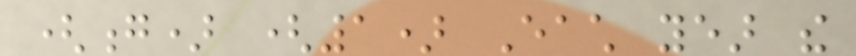(g) (1) Each year the
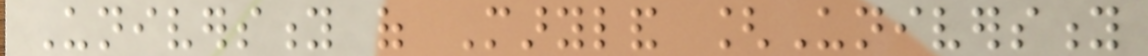University of Maryland [University
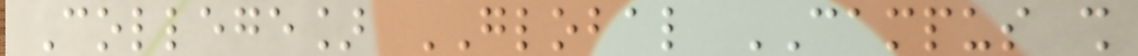College] GLOBAL CAMPUS shall
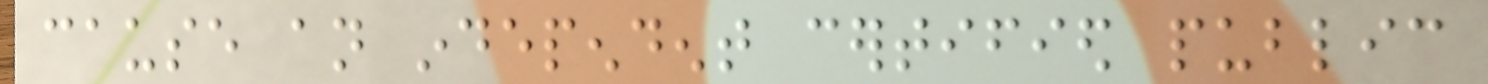cause an independent certified public
